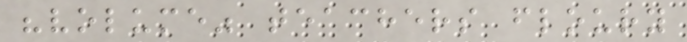"volume" teachers floury
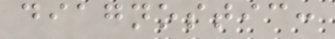diagnostic:
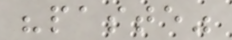"paste"
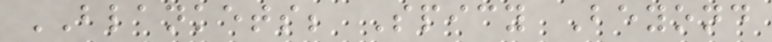BLANKETS; Spicy Beyond
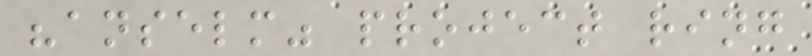"anselm" project ring
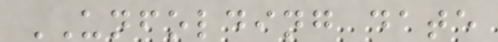UNFOLDING date
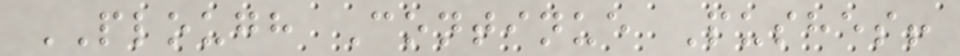PLOUGH Continue Pushes!
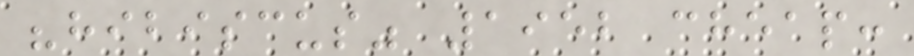"hibiscus" 1952 cheap:
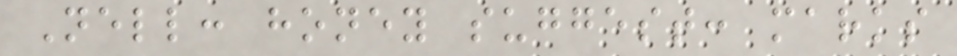Nell: honey suggest: marks
